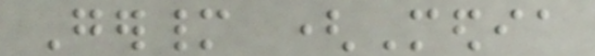Germany (Media
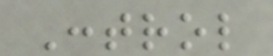Control
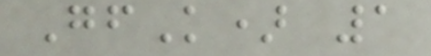GfK) 1
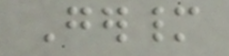Germany
